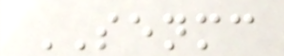SENMC
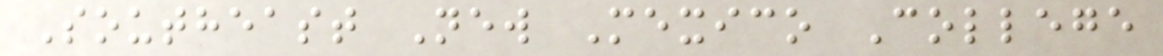Southeast New Mexico College
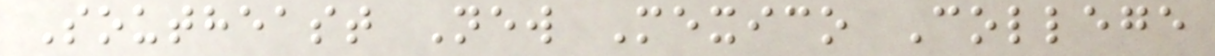Southeast New Mexico College
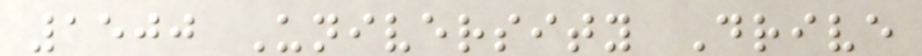1500 University Drive
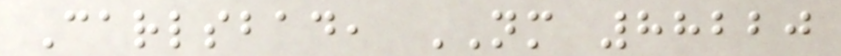Carlsbad, NM 88220
